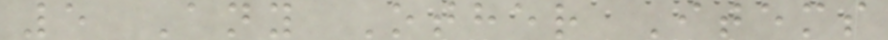5 Any Other Items
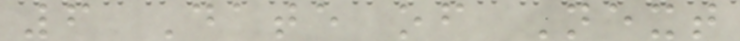6 Date of Next
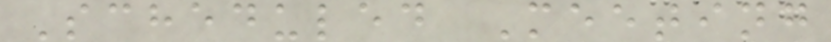Scheduled Meeting
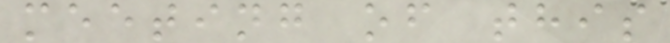meeting of this
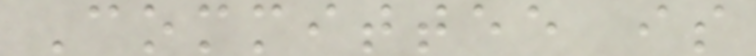Committee is
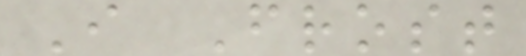I Frost
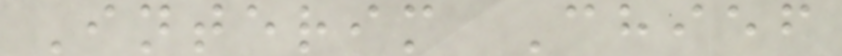Interim Chief
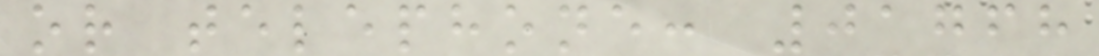or telephone: 01768
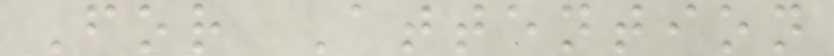For Attention
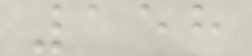158
